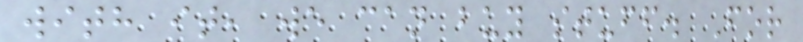with it, we can buy stuff. For
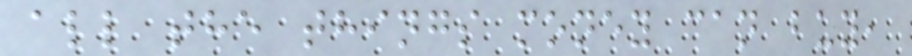all the things money can buy,
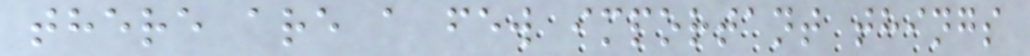there are a few important things
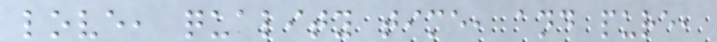love, quality time, and pure,
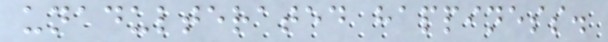unadulterated happiness.
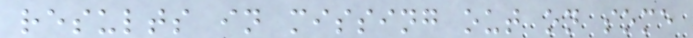results in missing out on some
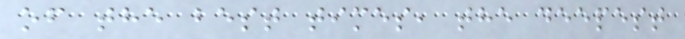of the best times, the deepest
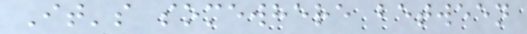It's somewhere between
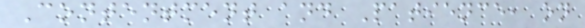Contentment and Patience, on
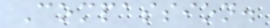Compassion.
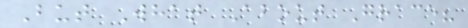But What About Grace?
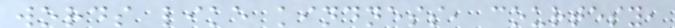words like kindness, courtesy,
